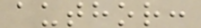author:
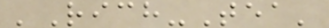'Rich-Tea'
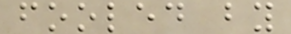fooled by
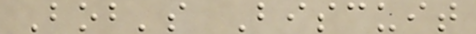Bob's Biscuit
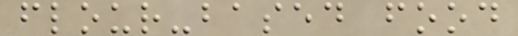flour-based food
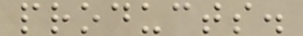products.
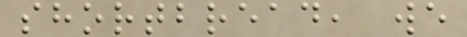shortbread, we
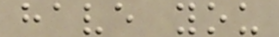have you
